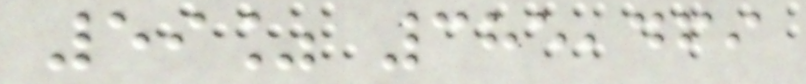59% 385,469
